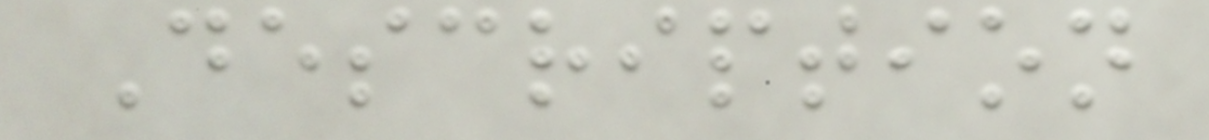Description
